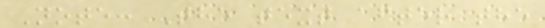Note: The text after the
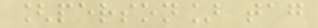[person] tag
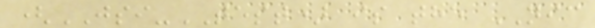(JSI-TEST) is the NIC
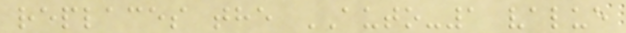replaces the AUTO-1 value
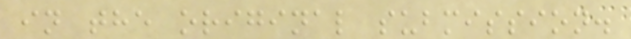in the original submission.
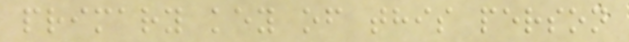primary key of this person
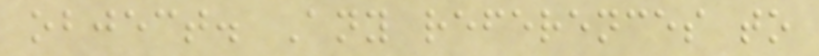object. Any references to
